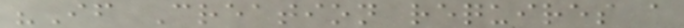"If Creation requires a
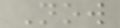Now
